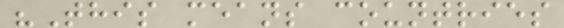"This means countries
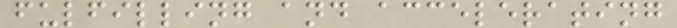fulfilling and accelerating
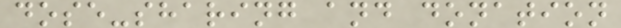dose-sharing and donation
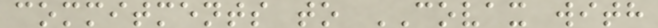commitments to COVAX with
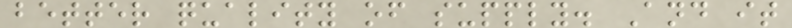better quality of supply. And it
